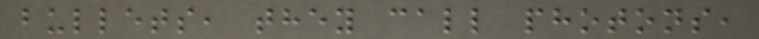bullets, they call photons,
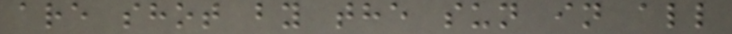are shot by the sun in all
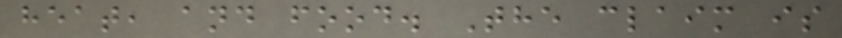heat, and food. The claim is
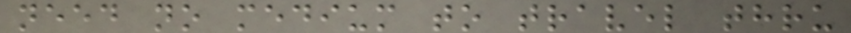need no medium to travel thru
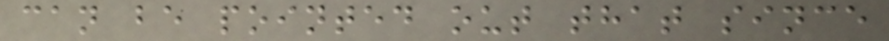can be pointed out that since
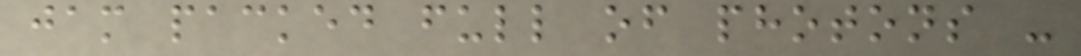jam packed full of photons -
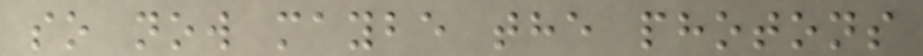so now maybe the photons
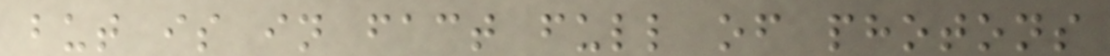but is in fact full of photons
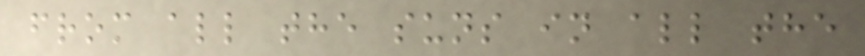from all the suns in all the
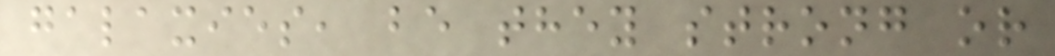galaxies, be they strong or
